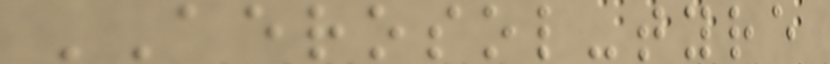AEROSOL-tyre
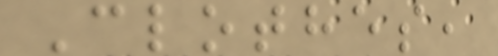Clothes,
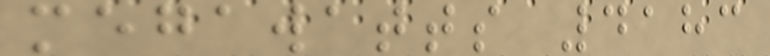megawatts 4183
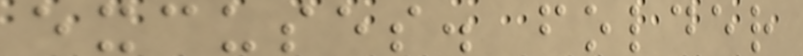excuses. folder
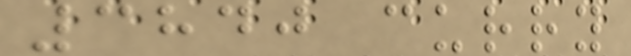3840 curry
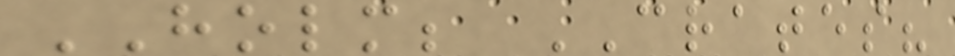HOLM; CRATES?
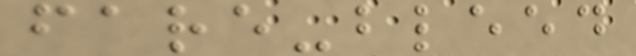fare-bleed
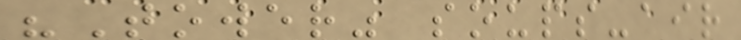"Tower" soups-air
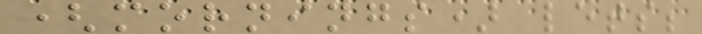(mornings) lets;
